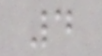4
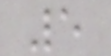5
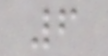6
